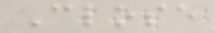Close
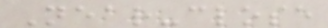Near-close
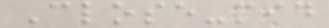Close-mid
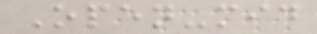Open-mid
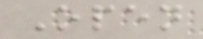Open
